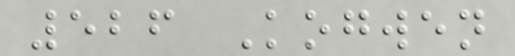526 Kogwen
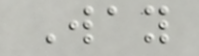Way
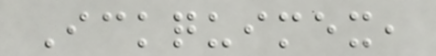Ickquimex,
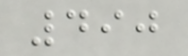490
